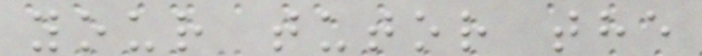your tutor the
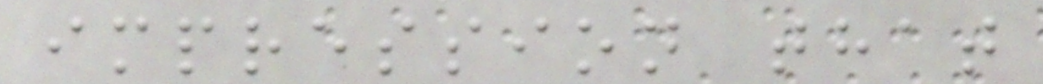impression that
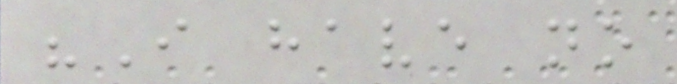"I have no
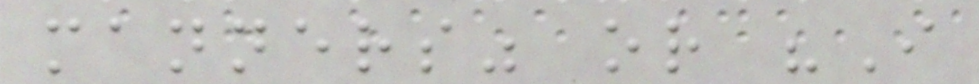manners" or "I
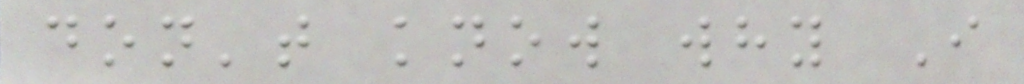don't know why I
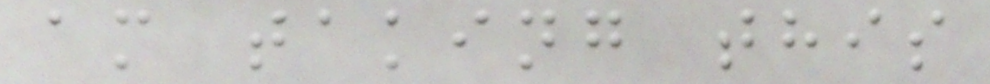am taking this
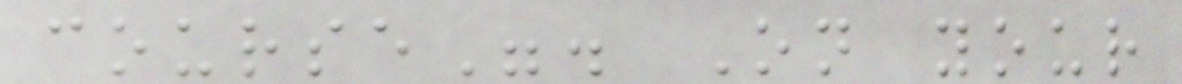course". On your
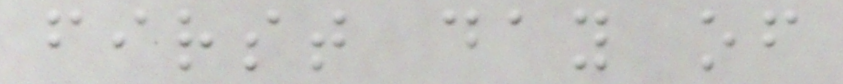first day of
